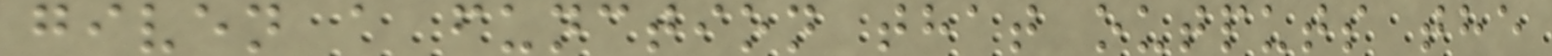given a function that outputs the
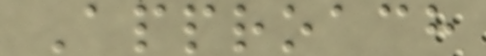Approach
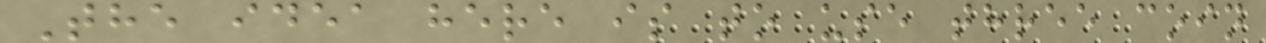The idea here is to use three coin
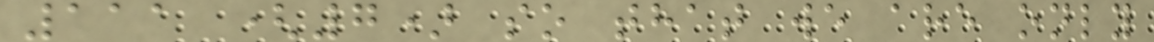111 (7) so that we are only
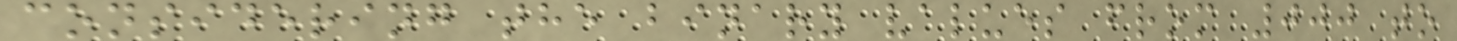considering the binary values from 000 to
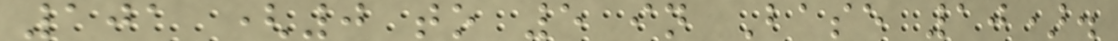101 (0 to 5 in Base 10).
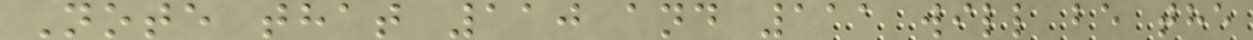Note that 110 and 111 will be the
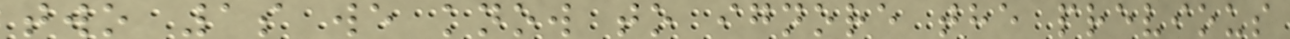two 1s we know to ignore the previous
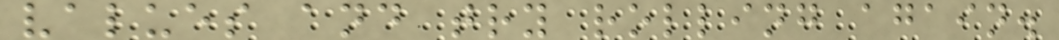values and try rolling again.
